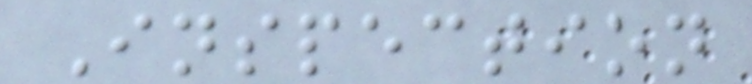Inspection
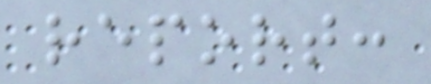report:
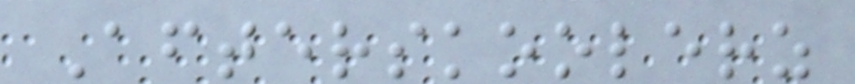Afterskoolerz
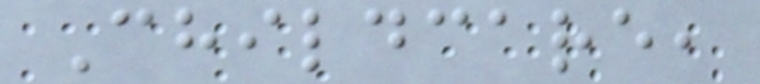Childcare,
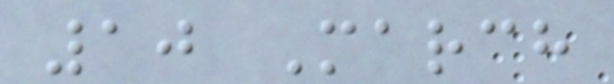10 March
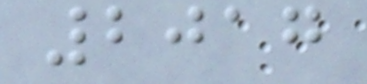2017
